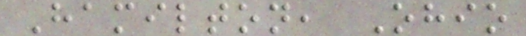Hamilton, Ohio
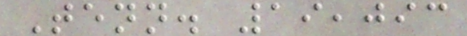Tenn. 19,093
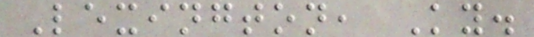Lexington, Ky.
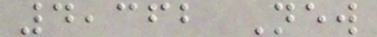4,362 New
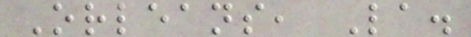Orleans, La.
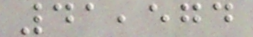41,574
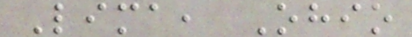Lima, Ohio
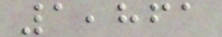1,861
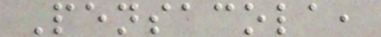Pensacola,
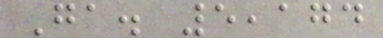Ga. 5,174
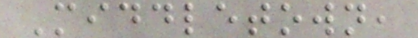Middletown,
